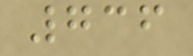736
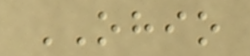OHIO
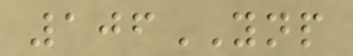106YNP
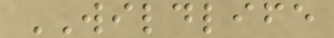WILDLIFE
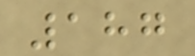187
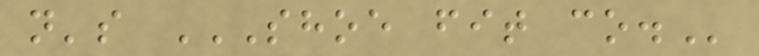n's SHOE FIT CO.
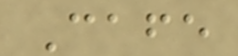Cafe
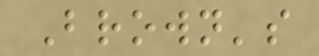Brown's
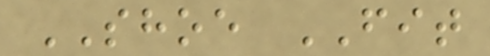SHOE FIT
